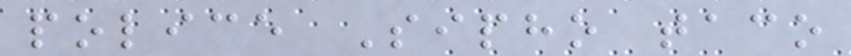police Sipho taco
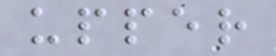upper
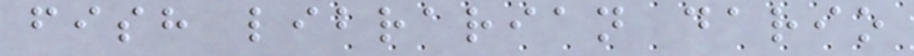fish librarian dario
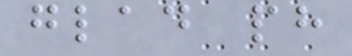glad ph
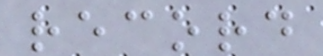record
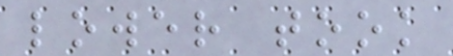lower took
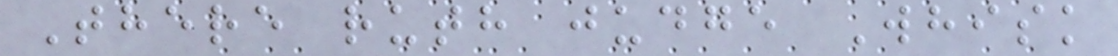There ruth judge Whisk
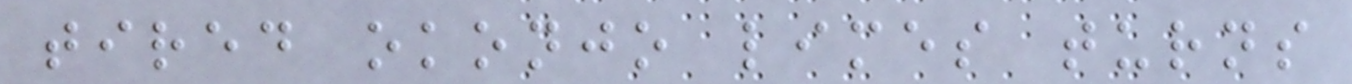tired okonjo limes turns
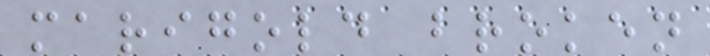marigold broken
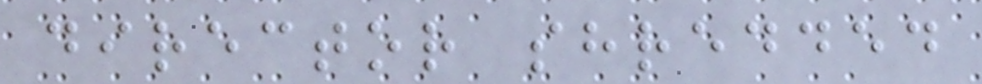director shredded
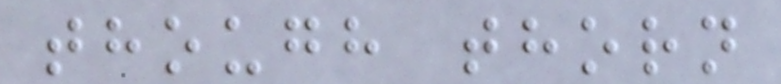though thorn
